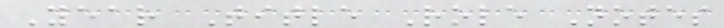Year Title Role Notes
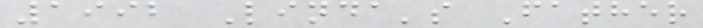1992 Linda's Father
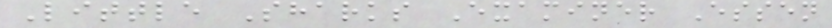Little Sharks Examiner Essen
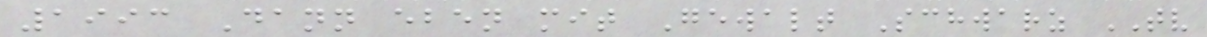1993 Dann eben mit Gewalt Schwarz TV
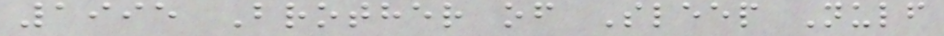1995 Brother of Sleep Nulf
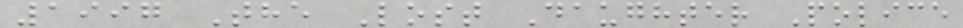1997 The Lost Daughter Police
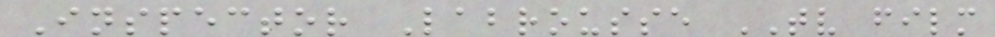Inspector Labrousse TV film
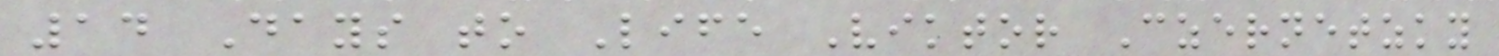14 Days to Life Viktor Czernetzky
